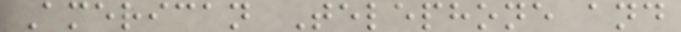American Telephone and
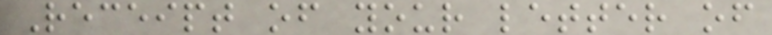Receipt of your letter of
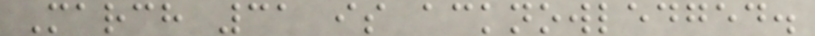March 31 is acknowledged.
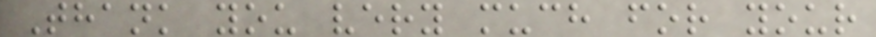Thank you very much for your
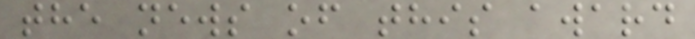the news of this award
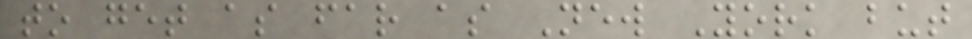to get as far as New York but
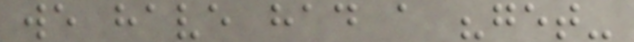we have had a "get-
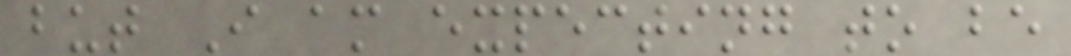but I am expecting to be
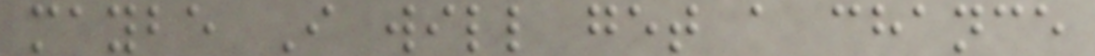maybe I will get a chance
